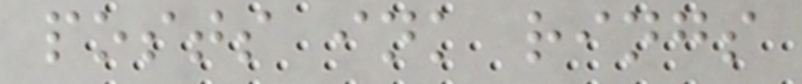posts ink rings
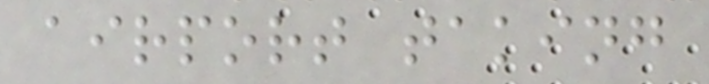airport taking
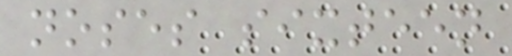noses sixteen
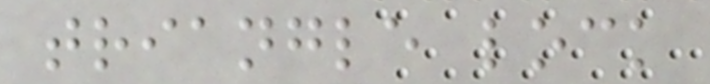triangle lock
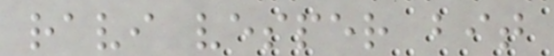ravi vesper bit
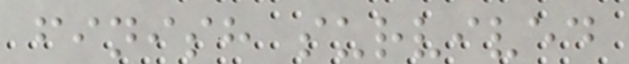finish survived
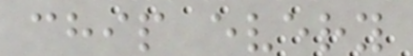chip every
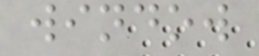window
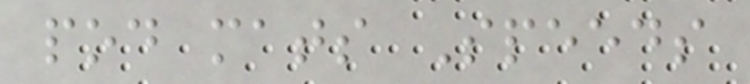pod mats Speeds
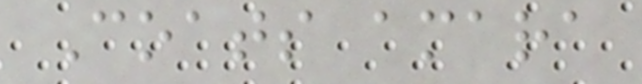Coats amara
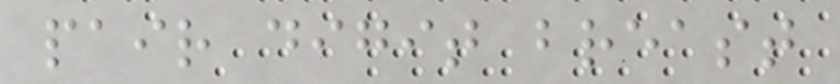pair digit breast
